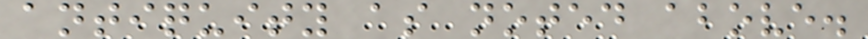antiquity as noted above.
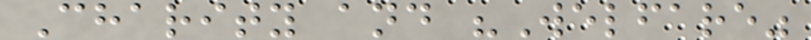Charity and "Welfare"
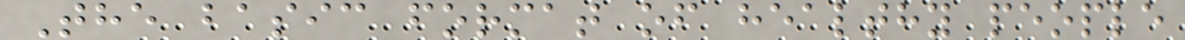The basic format of healthy people
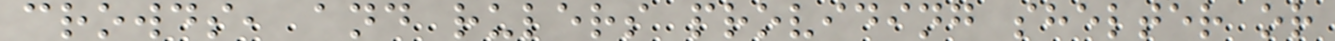crowds, and rulers providing shelter or
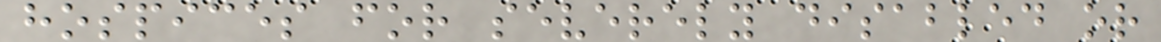hospices for severely disabled or
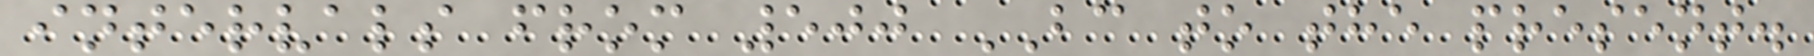intervals from 500 BC to the present.
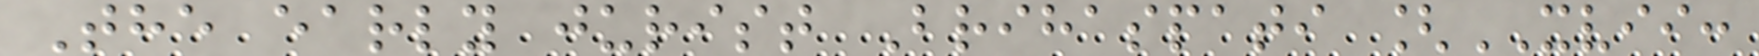The early jurist Brihaspati [XVII:
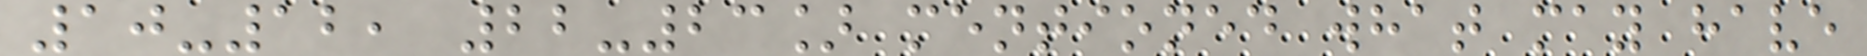10-12, 22-23] mentioned what may have
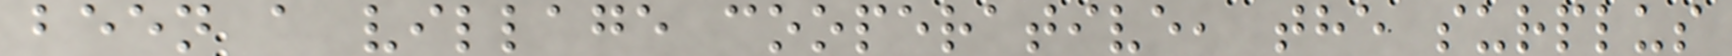been a village cooperative, the surplus
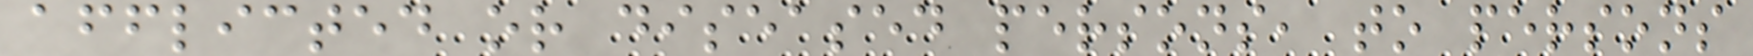afflicted or diseased persons, to persons
